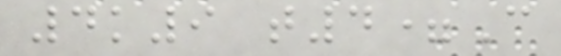4k9 t4=C
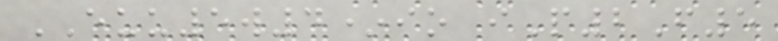EUU5w4*io iP2F5
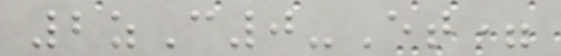2zC0-Et=
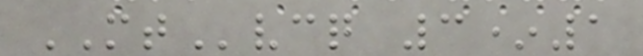MTvcq 3*1
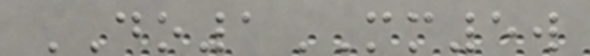DO1MM5w
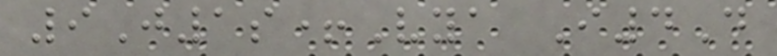9J1s+Vya I4D
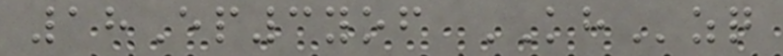18Ep3yof KHzq
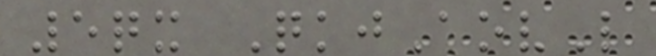5qx QkjAovL
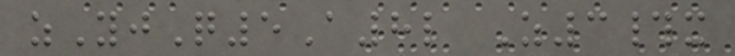zYjQ5A8l Z3#x
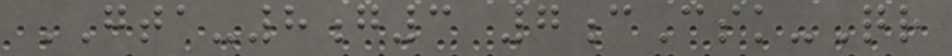GTA-8g3 7cCsk-Qr
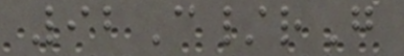92C/rG
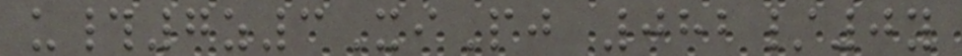u#7z3XiPj 082/0y
